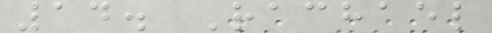14. Rachael
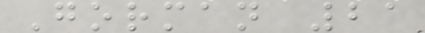Gorman 21
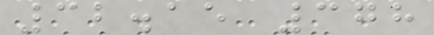32.15 378
